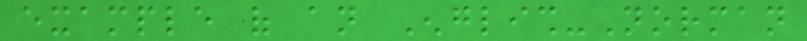example of an English-Norman
